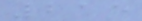215
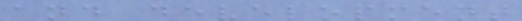and development
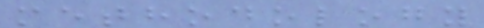methodology
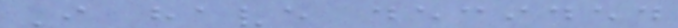I have decided
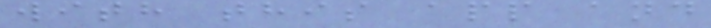with this app and
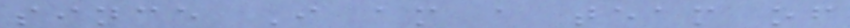since I am a team of
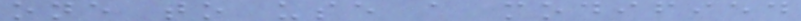one to use a modified
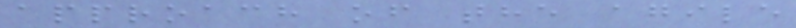approach of the agile
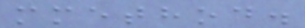mmethod.
